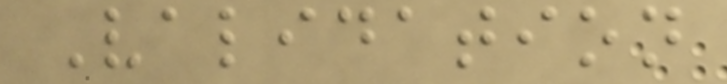Validation
